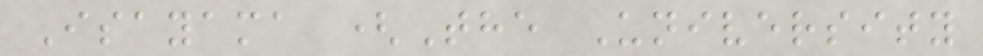Isayama (The University
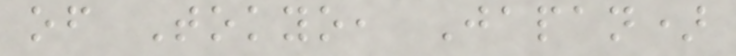of Tokyo, Japan)
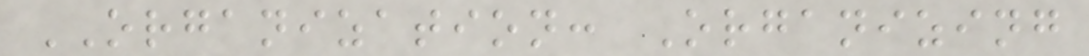ORGANIZATION: Organizing
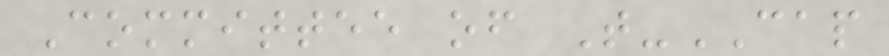Committee of T-CAP
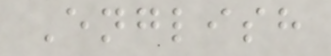English
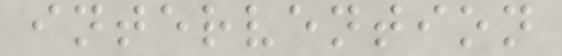intervention
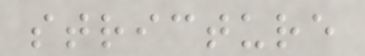stricture
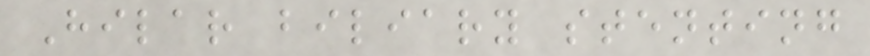Hilar biliary stenting
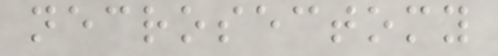necrosectomy
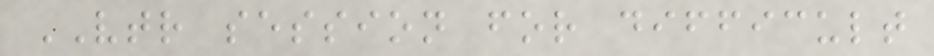VTR session for difficult
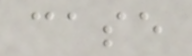case
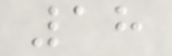18
